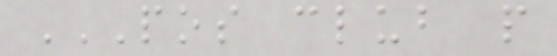POS CLUB P
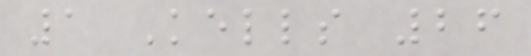1 Kells 26
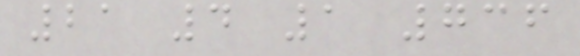21 4 1 736
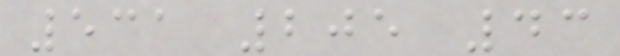531 205 43
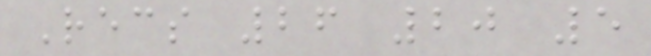Recs 26 20 5
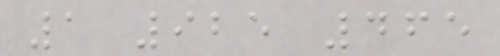1 925 465
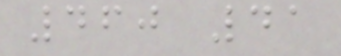460 41
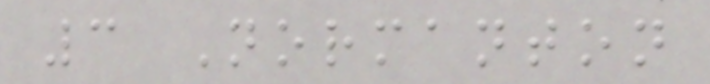3 Normanton
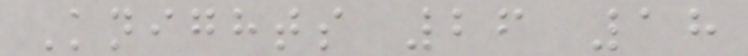Knights 26 18
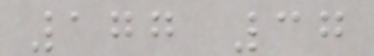177 37
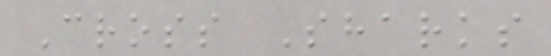Cross Sharks
